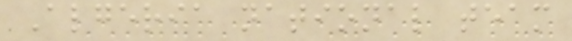Algeria national team
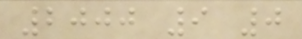2000 9 0
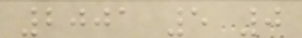2001 5 0
